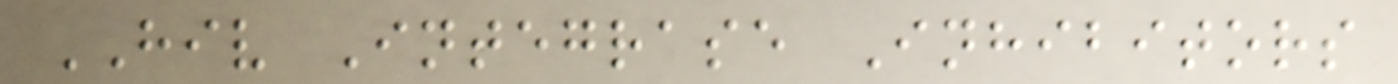HIV Integrase Inhibitors
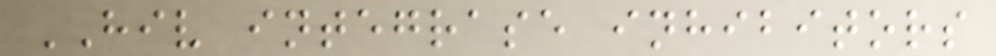HIV integrase inhibitors
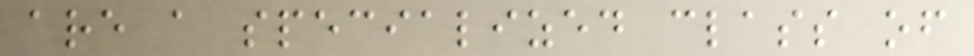are a specialized class of
